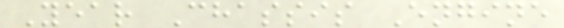Year Chassis Engine
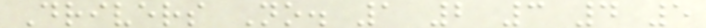Drivers No. 1 2 3 4 5
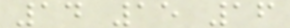14 15 16
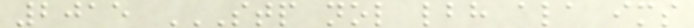2015 STP NOL LBH ALA IMS
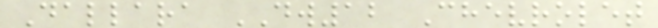Dallara DW12 Chevrolet
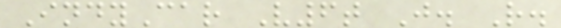IndyCar V6t J. R.
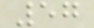57
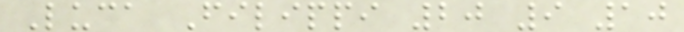Luca Filippi 20 9 10
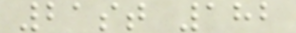21st 182
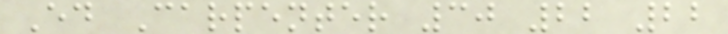Ed Carpenter 30 22 22
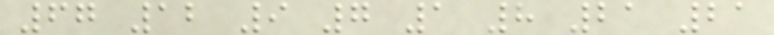67 12 9 7 1 8 21 21
